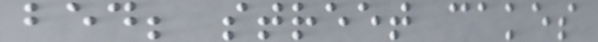bed; street cakes
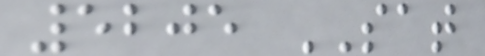5205 SAT
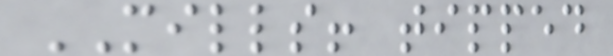MILLS! tipped
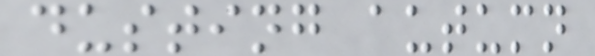dusting autumn
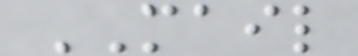MAIL
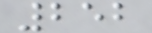252
